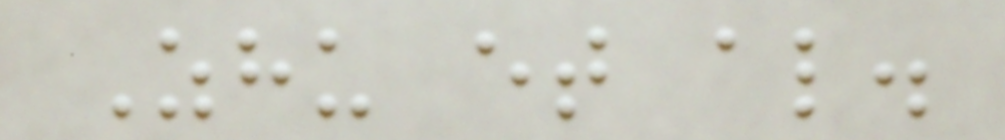Zhu et al.
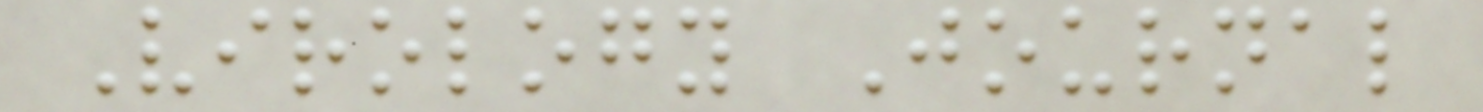Virology Journal
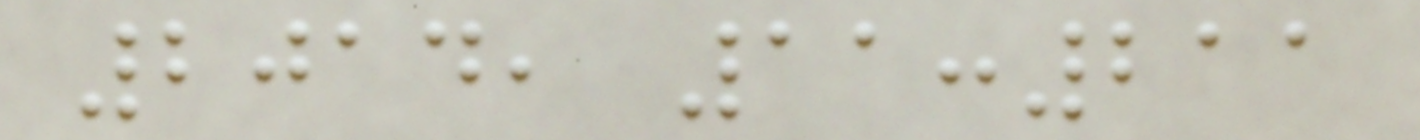2014, 11:211
